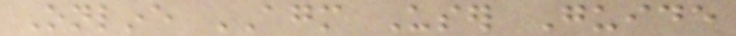Online AGM User Guide
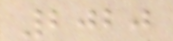2020
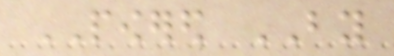POWERED BY
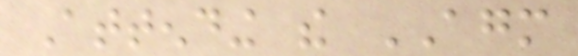Attending the AGM
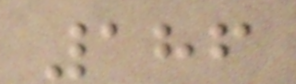186
